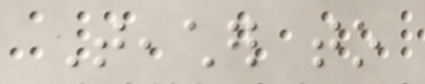Teacher to
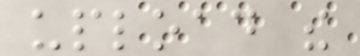upload the
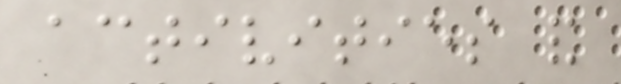activities and
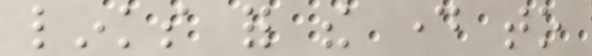links for the day to
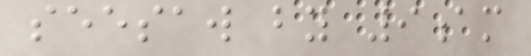seesaw by 9am
